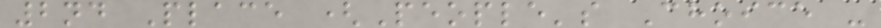2nd Place (People's Choice -
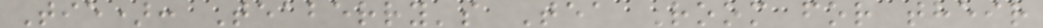Tie): Teaberry's Tea Room for their
